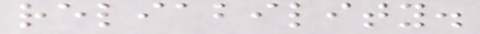reliability.
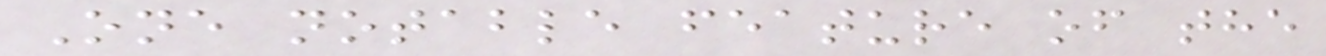One notable feature of the
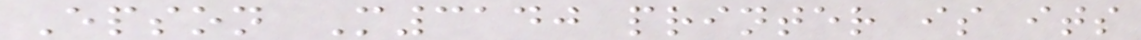Epson M3140 printer is its
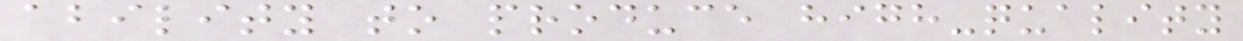ability to produce high-quality
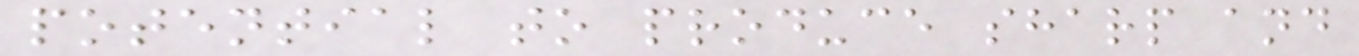potential to produce sharp and
